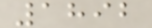1892
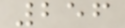256
